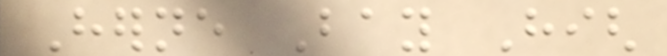Herne Bay High
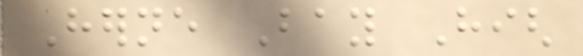Herne Bay High
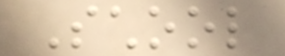School
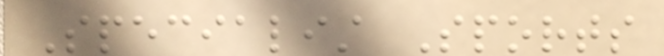Specialist Sports
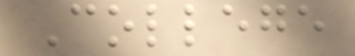College
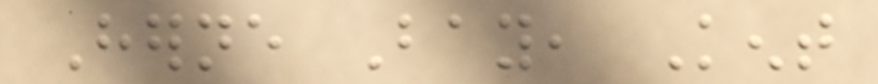Herne Bay, Kent
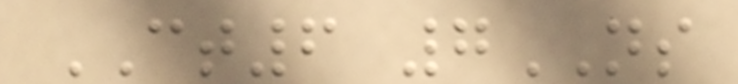CT6 7NS
